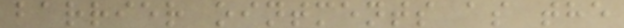barrier ointments as the
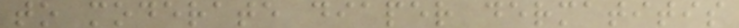to moderate diaper dermatitis
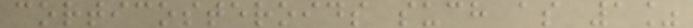corticosteroids such as 1%
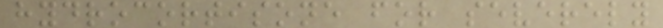hydrocortisone for severely
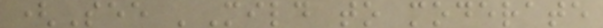(See 'Mild to moderate
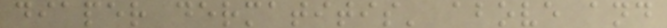diaper dermatitis' above and
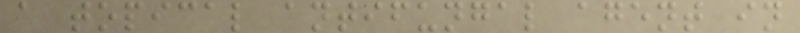a topical antifungal agent in
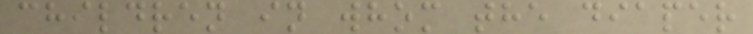children in whom the diaper
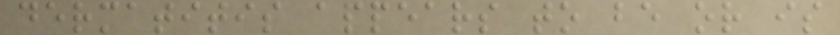dermatitis appears to be or is
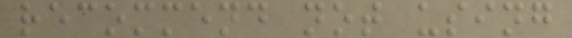recommend not using
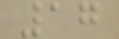17
